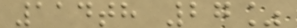114th 27%
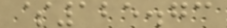$125.73
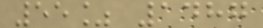55% 1487
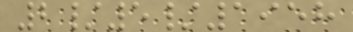2/5/1958
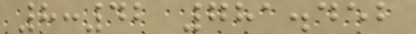8:42 781.452
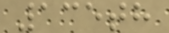135th
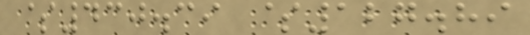$430.39 $127.89
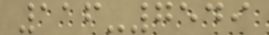116-7549
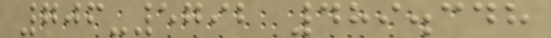706-5792 489.348
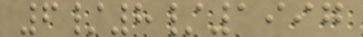6/8/1997
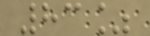83%
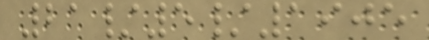21/5/1905
